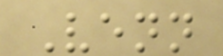Venn
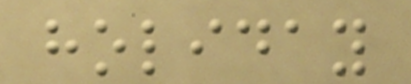holiday
